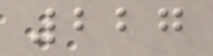227
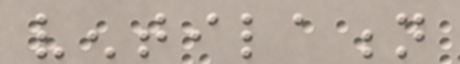ventilation
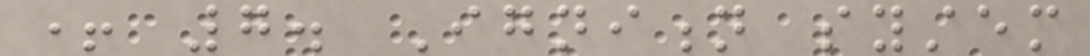+ 7. Ignition system
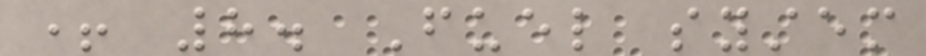+ 8. Fuel system
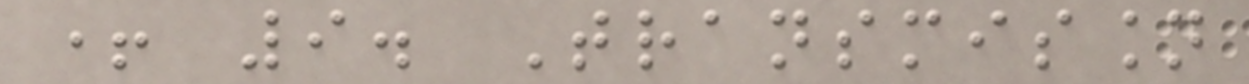+ 9. Transmission
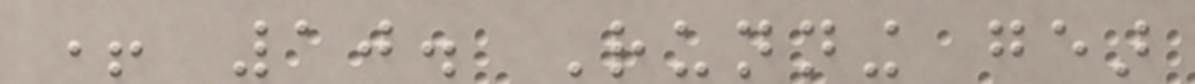+ 10. Running gear
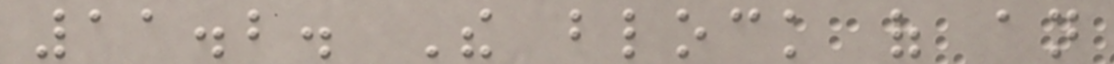11.2. The block of an
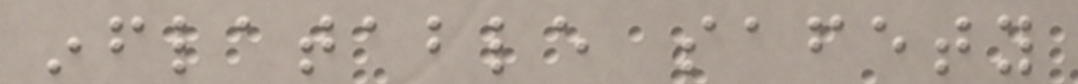inflatable safety
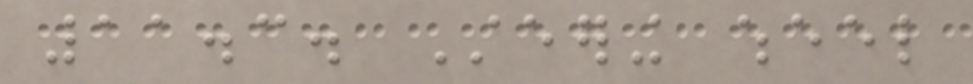11.3. Steering wheel
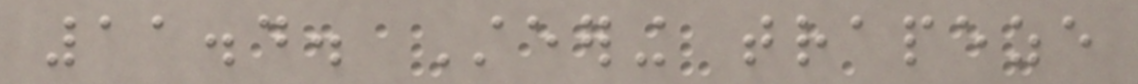11.4. Steering trapeze
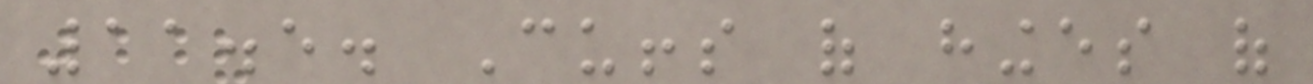11.5. Cuffs of hinges of
